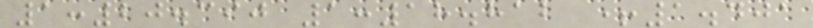1:20.390 1:18.812 +1.401
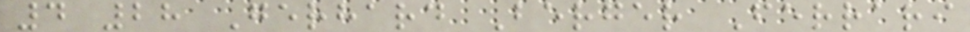4 28 Gerhard Berger Ferrari
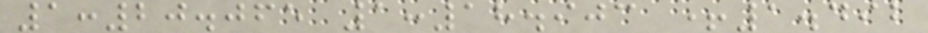1:20.065 1:18.903 +1.492
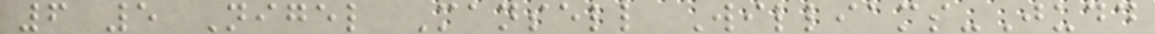6 5 Nigel Mansell Williams-Judd
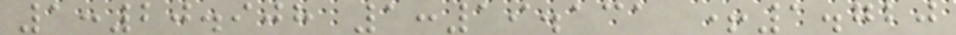1:20.908 1:19.131 +1.720
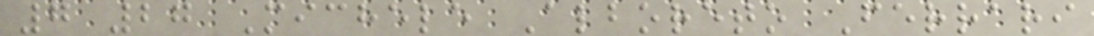7 27 Michele Alboreto Ferrari
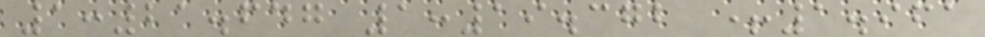1:21.647 1:19.372 +1.961
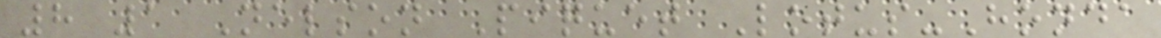8 1 Nelson Piquet Lotus-Honda
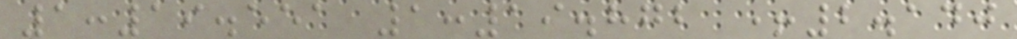1:19.551 1:19.872 +2.140
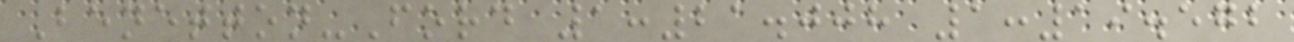Benetton-Ford 1:21.008 1:19.572
